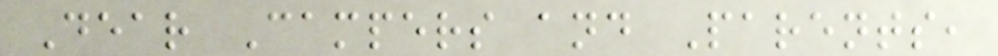Dear Campers and Parents,
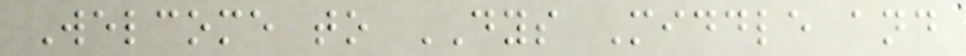Welcome to DYS Middle and
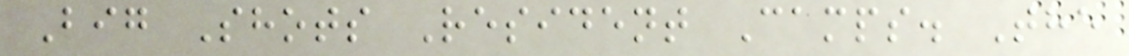Big Shots Resident Camps. The
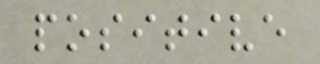positive
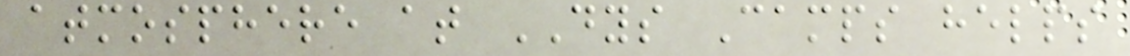atmosphere at DYS Camps helps
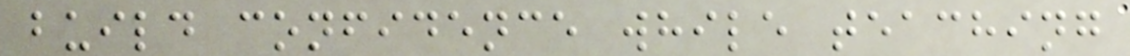build confidence while teaching
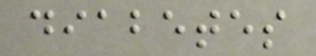diabetes
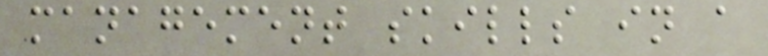management skills in a
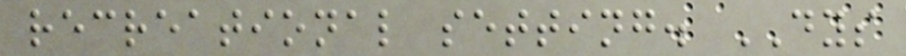recreational setting. DYS
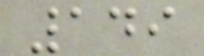149
